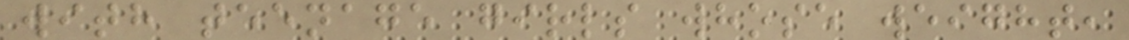with teenage girls whose weight,
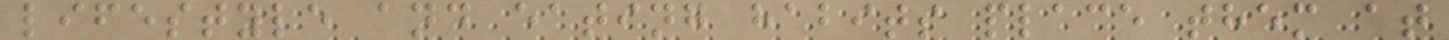lifestyle and eating habits place them at
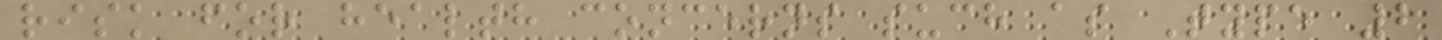risk for health concerns such as Type 2
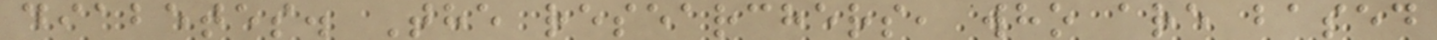diabetes. The researchers, who are based
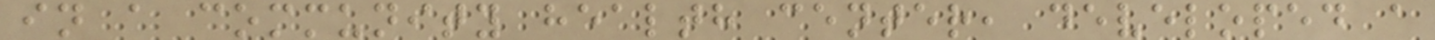in a community health center, developed a
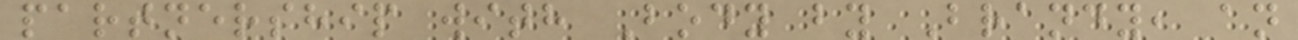partnership with Body by Brandy, an
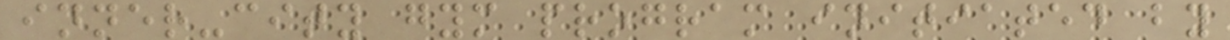inner-city gym program initiated by
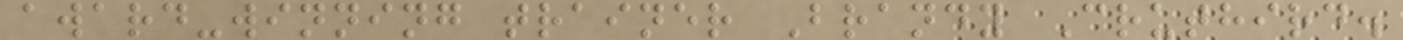award-winning trainer Brandy Cruthird.
